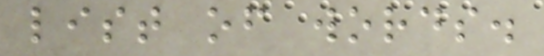list of words.
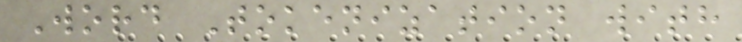Word Tokenization with
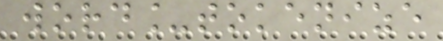word_tokenize
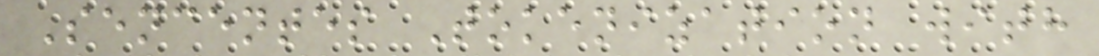Sencentes Tokenization with
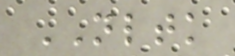NLTK
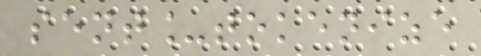sent_tokenize
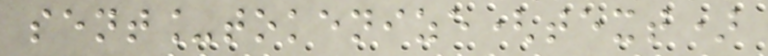sent_tokenize(text)
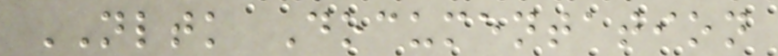NLTK Documentation
